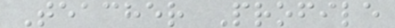Teacher Profile
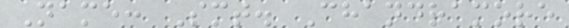Name: Smt. Chandramore
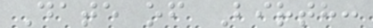Date of Birth:
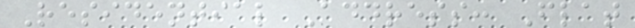Residential Address: Flat
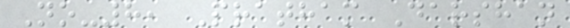No-8, Pratham Darshan
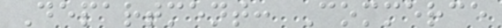Department: Commerce
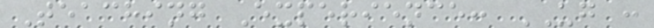Teaching Experience: UG :
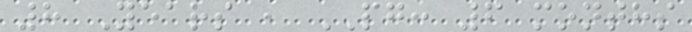8 Years , PG: 6 months
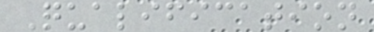Qualification
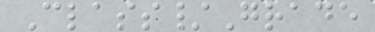Class/Grade
